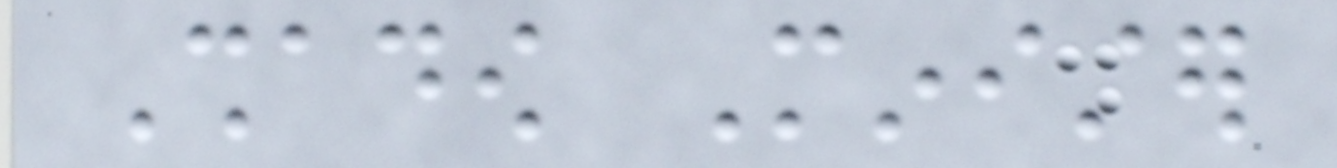Shadow Minister
